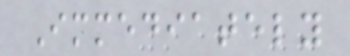Immediately
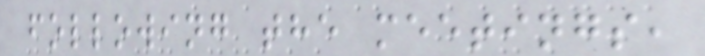following the meetings,
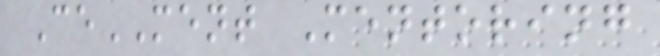CeMENT Mentoring
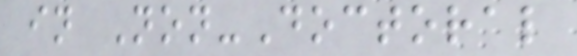in Non-Doctoral
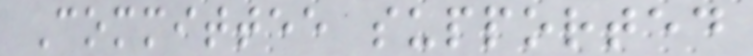Committee supported
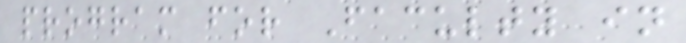program for Faculty in
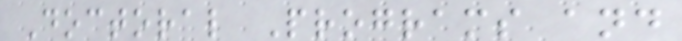Doctoral Programs and
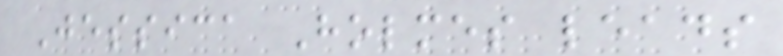Jessica Holmes leads
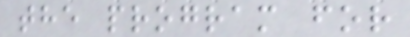the program for
